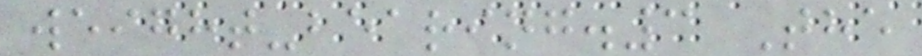weight-bearing.3 The
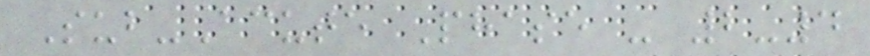Sub-Acute Phase - 2-4
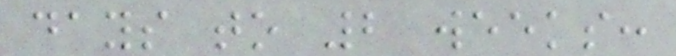days to 2 weeks:
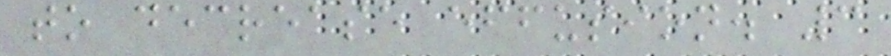to decrease effusion. 3
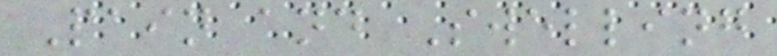Pain and Swelling
